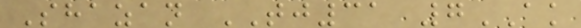Shazan TJ31 7AK
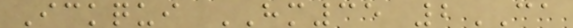Ickqui HM35 2CA
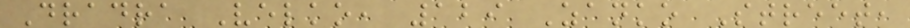Dradra Velko, 129 Zanko Street,
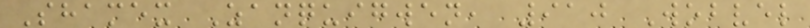Shamex Zanquigwen, 910 Wobvel
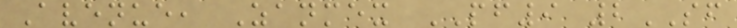Avenue, Zanmex PF9 2SF
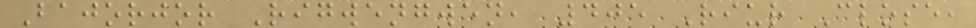Bajorjor Rigwengwen, 405 Riur Close,
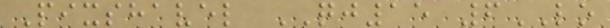Pixshavel QJ15 6LO
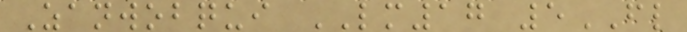Zanwobqui LM17 5FL
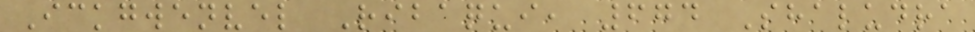Ickgwenvel Ribaqui, 674 Shaludra
